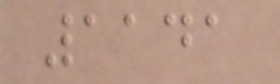1141
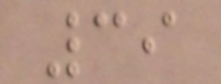39
